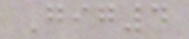Gig4
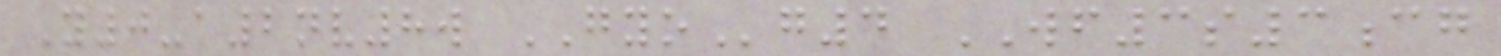Y0-a2nv8w GYOg4 WF3s3cg
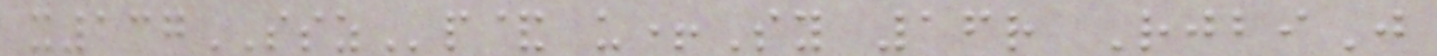x137SSZp& u+Sy 16r RjbiJ
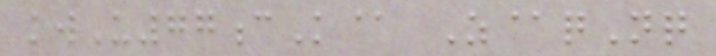kwU77cK@ Z@qNq
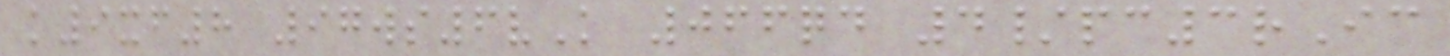k9xf8 97ws6vK 066qd 4/pc3rIc
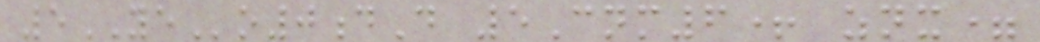5YEo0dD 5Cnm6+ znx=
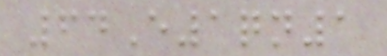64E1qn1
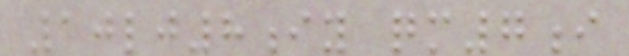10lj8iy qm7i
